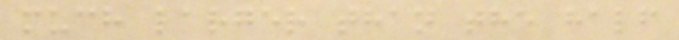much larger than the half
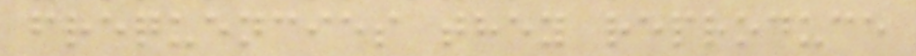frequencies they reproduce
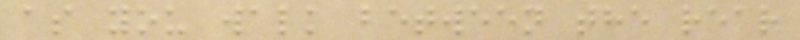as you walk between the rear
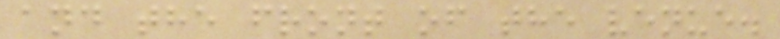and the front of the venue.
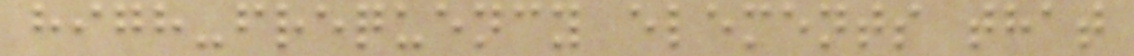high-frequency elements that
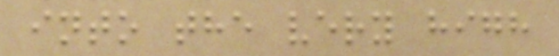into the very high
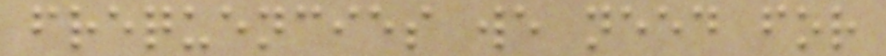frequencies we need for
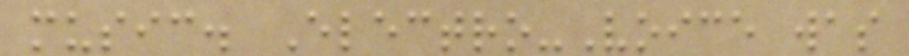music. Electro-Voice was
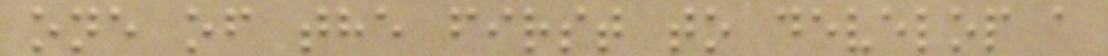one of the first to develop a
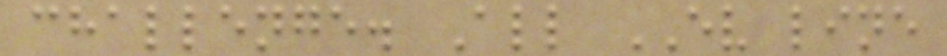challenge. All EV line
